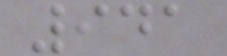941
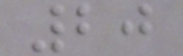20
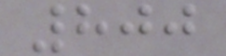800
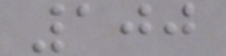100
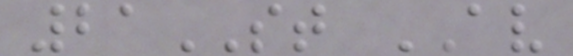21ST AV
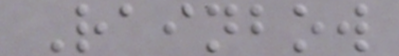Rainbow
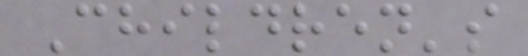Children's
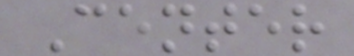Center
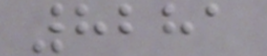8281
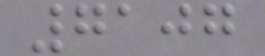7107
